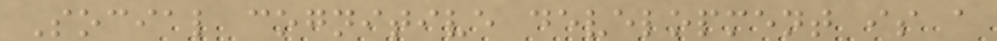Social cognitive development is a
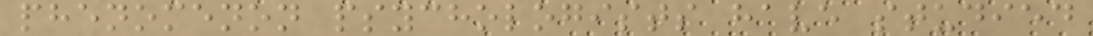phenomenon psychologists have studied
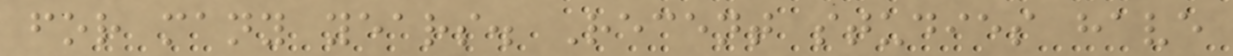for many years. Recent studies have
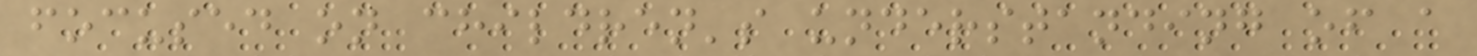focused on children's understanding of a
